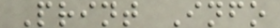Print Info
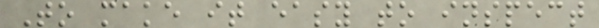To make it easy to inspect
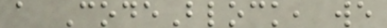a CodeBlock, we
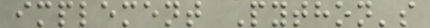implement Python's
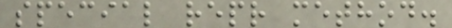special repr method.
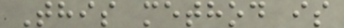This method is
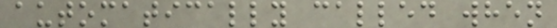automatically called when
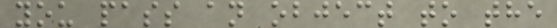you pass an object to the
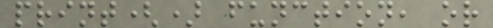print() function, or
